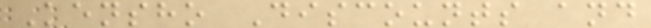Kensho Discounts and
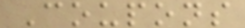Coupons
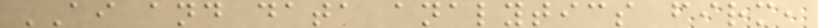AI and data analytics firm,
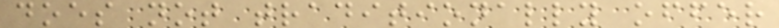does not traditionally offer
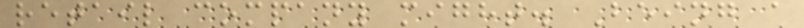retail company might. Being a
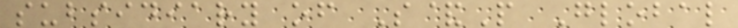subsidiary of S&P Global
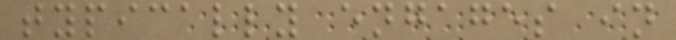typically engages in
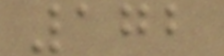172
